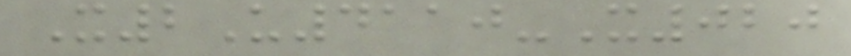X2U4110-X020
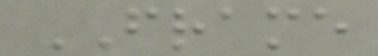FRAME
